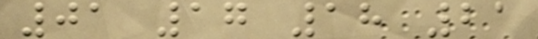01 17 18 21
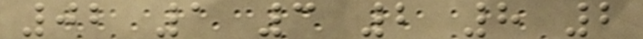02 1 3 2 8 2
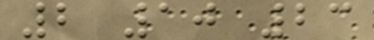2 10 23
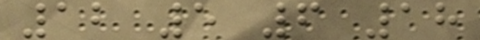12 5 6 18
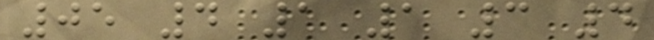05 4 1 1 3 4
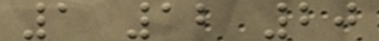1 12 20
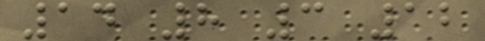14 8 3 12
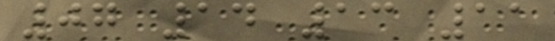07 14 13 11
